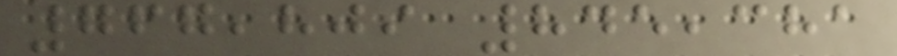767,809 845,381
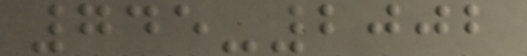745-2002
